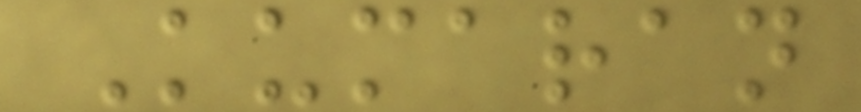Kumaran
